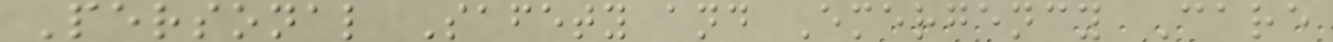Personal Safety and Emergency Care
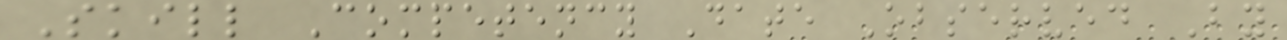Skill Competency Date Observed By
